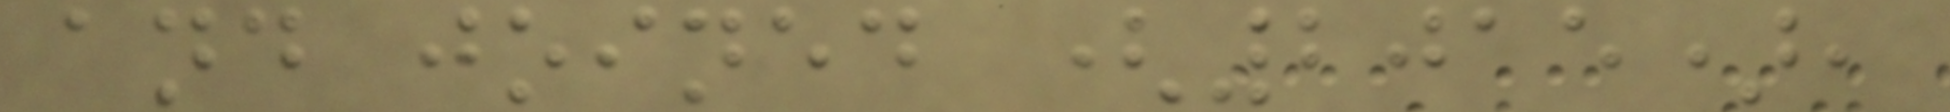and joined (2015),
